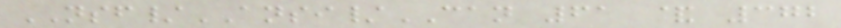NSF/ANSI/CAN 61 & 372
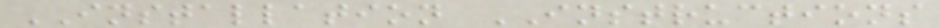INSTALLATION INSTRUCTIONS
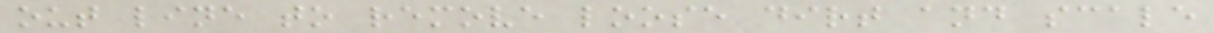out line to remove loose dirt and scale
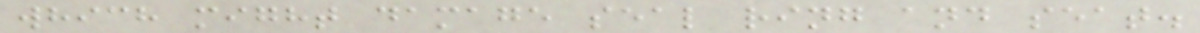which might damage seal ring and seat.
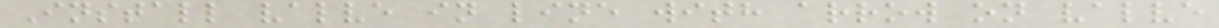Install valve in line with arrow on valve
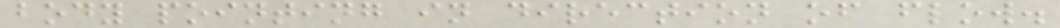body pointing in direction of flow.
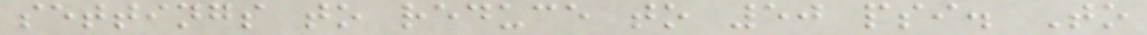settings to reduce to 50 psi. To
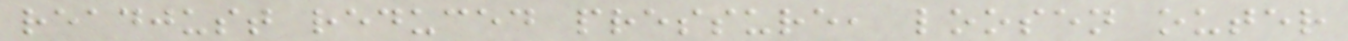readjust reduced pressure, loosen outer
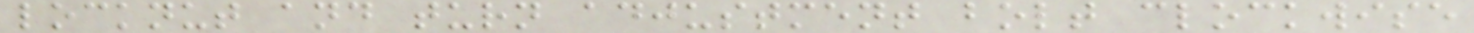locknut and turn adjustment bolt clockwise
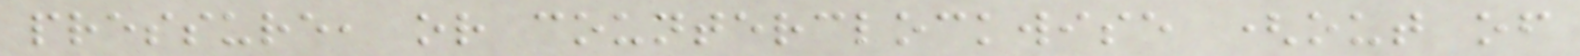pressure, or counterclockwise (out of
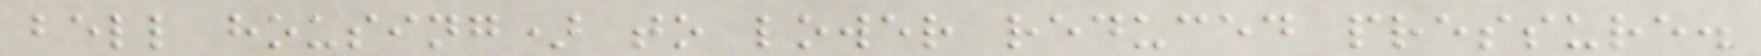bell housing) to lower reduced pressure.
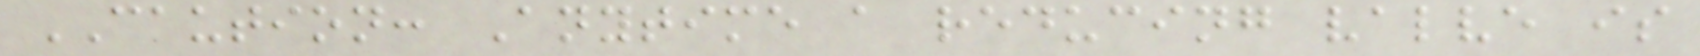CAUTION: Anytime a reducing valve is
